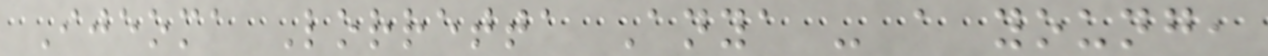Ijeoma Lorretta Anya - a young,
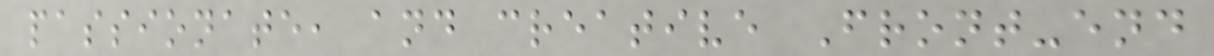passionate, and creative Front-end
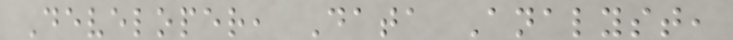Developer, Data Analyst,
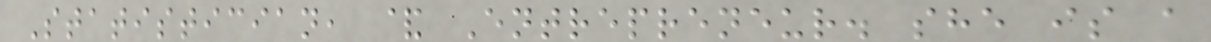Statistician, & Entrepreneur. she is a
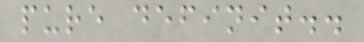pure definit..
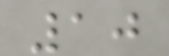10
